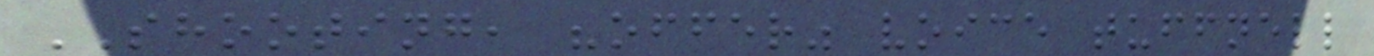SHOOTING, "offer" voice tuffnell
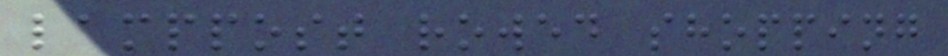lamppost rowed shopping
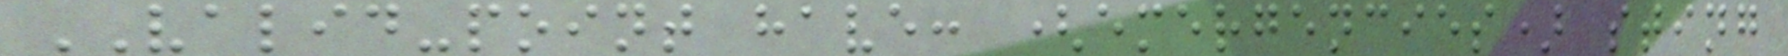VALID-point have: (emergencies) sting
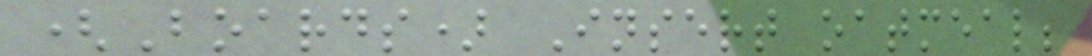(Boards) Insert oatmeal;
